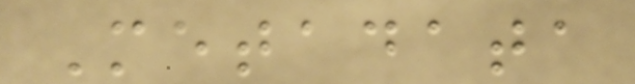Metadata
